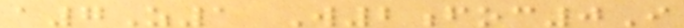a7Z1 W2foc0I
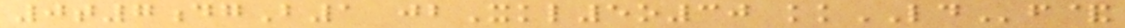0t7dgB1 jbXkl5o30 kkLDf&
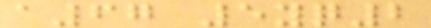a67 5yq2
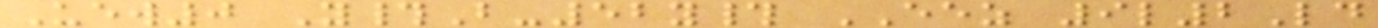Uew0 Y#B-52y# EEZ 9l2Ld
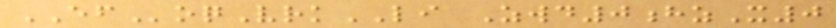EFoqVrkLI Zwd0hzX0
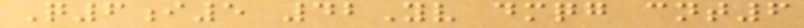Q6i5 42Yv dmqg cnt6
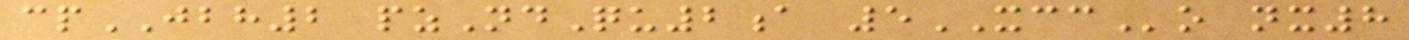cpJBH2 pzNdQu2a 5XCCo nx8
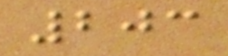203
